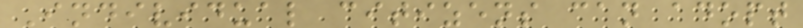Individual citizens can adopt
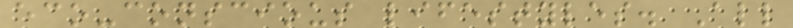eco-conscious lifestyles. All
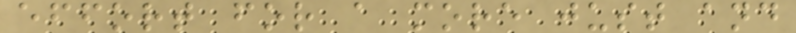effort for a more just and
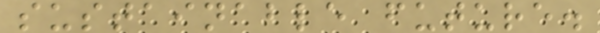sustainable future.
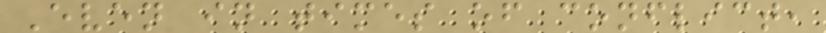Even in times of conflict,
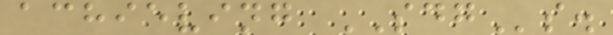achieving SDGs.
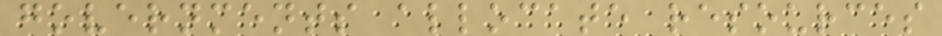governments allocate resources
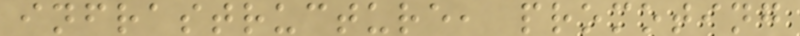infrastructure, promoting
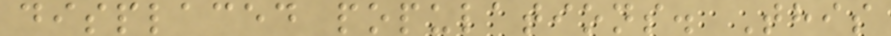displaced populations. This
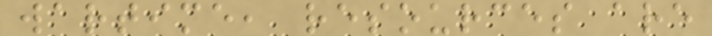wartime, resources are
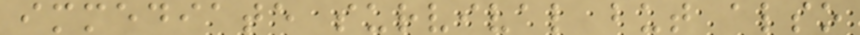immediate survival but also
